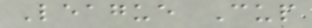League Cup
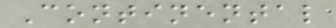Continental
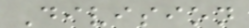Division
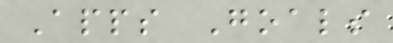Apps Goals
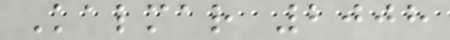Kalmar 2008
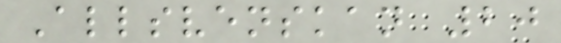Allsvenskan 20
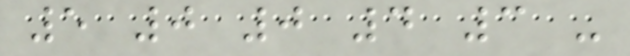5 0 0 4 3 -
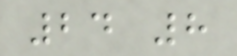24 8
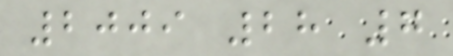2009 28 7
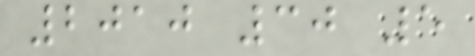2010 30 5
